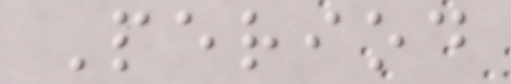Period
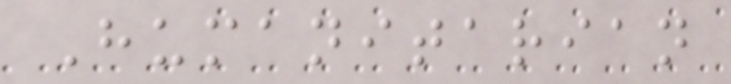Humanitarian
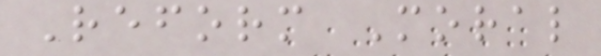Reform Moral
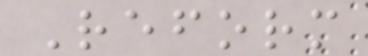Reform
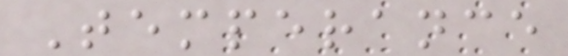Temperance
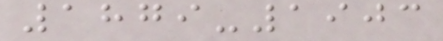1879-1903
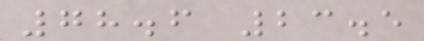78.6 23.5
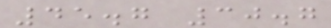45.7 30.7
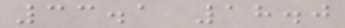33.1 18.0
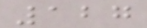127
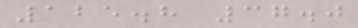125.8 37.0
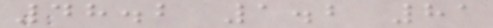48.2 1.2 81
